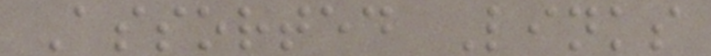Assorted Links
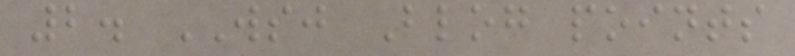2. WSJ Blog points
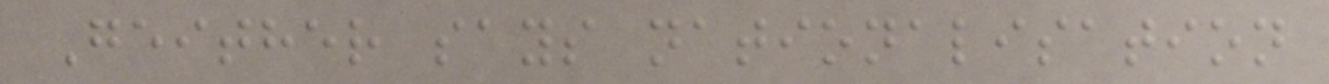Geither says nationalisation
